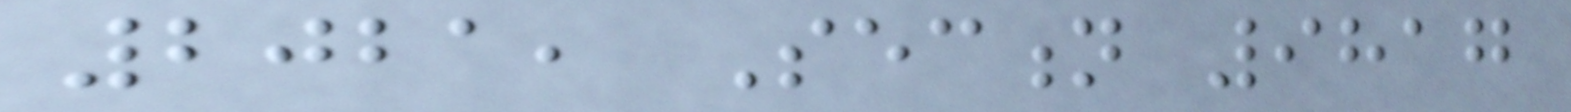2021, Section 9817
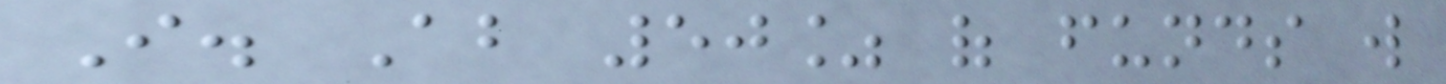I. About 50% of funds will
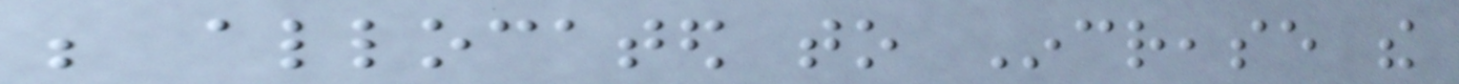be allocated to Increase the
